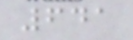641
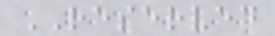RESERVED
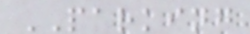PARKING
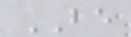BE
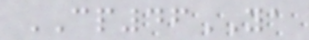CP46YA
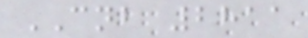CNB 2811
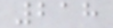218
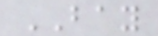BAY
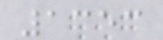1353
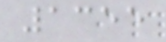1355
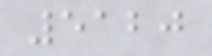5120
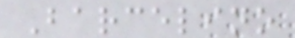Barcelino
